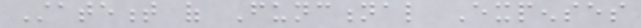Statement of Functional Expenses
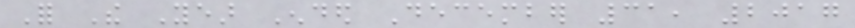For The Year Ended December 31, 2017
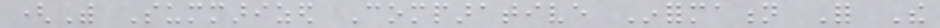(With Summarized Comparative Information For The
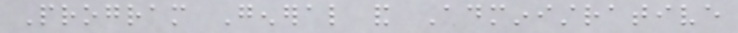Program General and Administrative
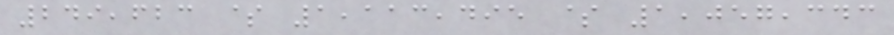249,623 $ 1,113,495 $ 1,057,343
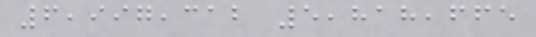6,997,312 5,818,665
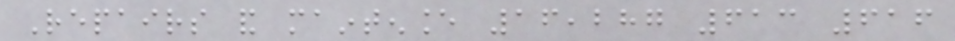Repairs and maintenance 16,287 613 616
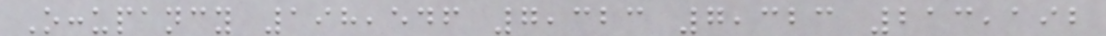Occupancy 198,546 7,323 7,323 213,192
